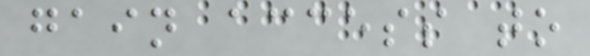gain access to
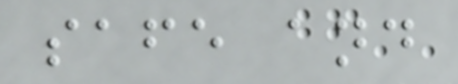safe and
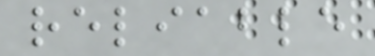reliable
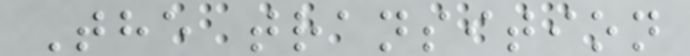The transition
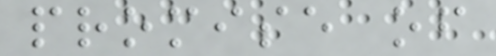promise of
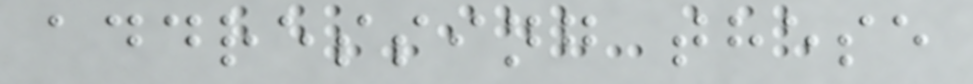addressing these
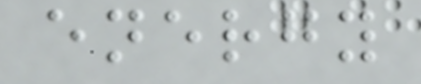energy
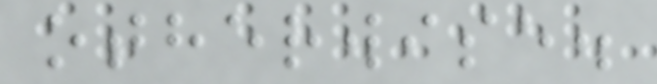otherwise.
